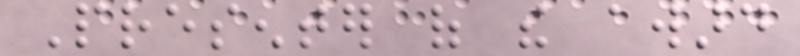Presenter of the award
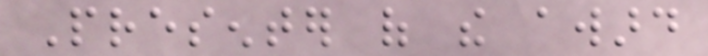Presenter of the award
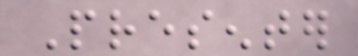Presenter
